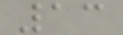13
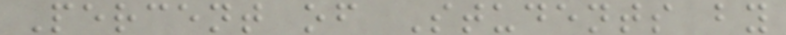Percent of Students by
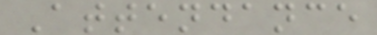Attendance
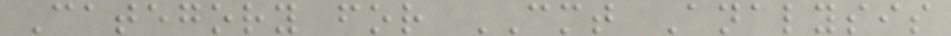Category for CMT Analysis
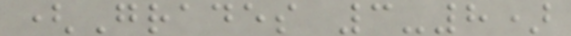(Grades 3-8)
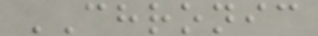CHRONIC
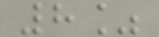8%
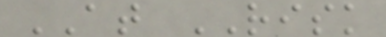AT RISK
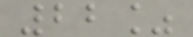22%
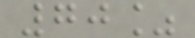70%
